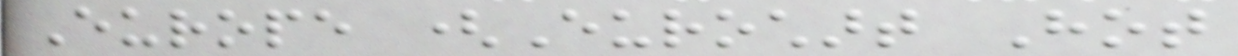Europe (Eurochart Hot
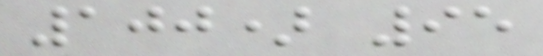100) 95
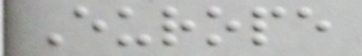Europe
